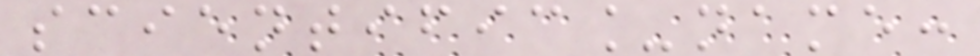scientific_name:
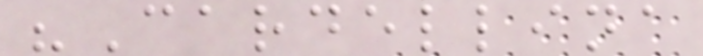"Cardellina
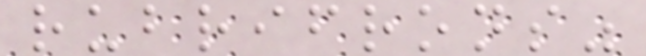rubrifrons"
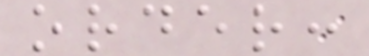order:
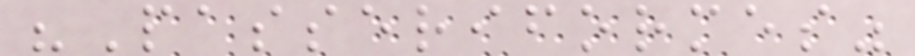"Passeriformes"
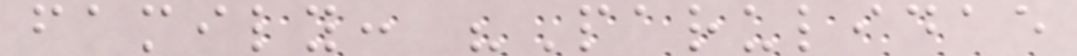family: "Parulidae
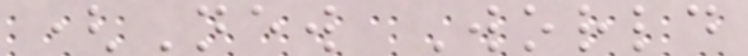(New World
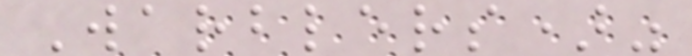Warblers)"
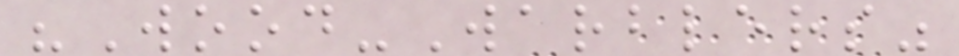"Wood-Warblers"
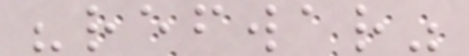"refwar"
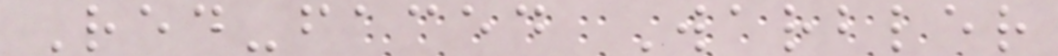Red-faced Warbler
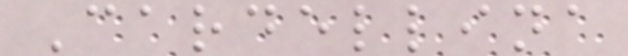Cardellina
